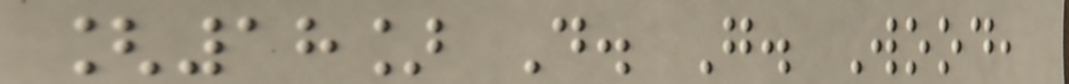[18] D. G. Wood,
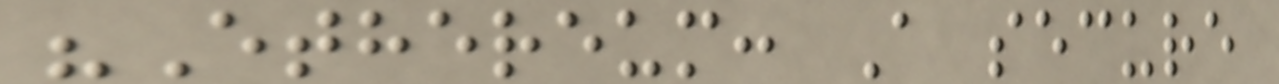"Ethereum: A secure
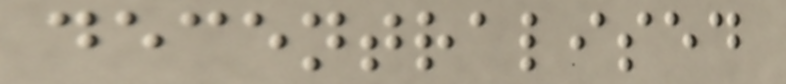decentralised
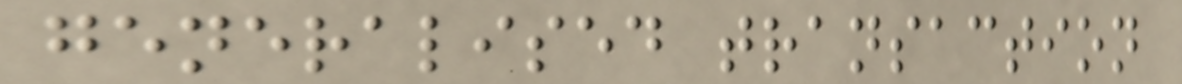generalised transaction
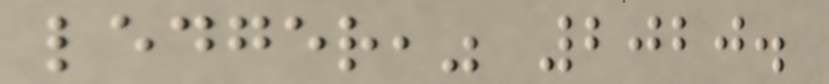ledger," 2020.
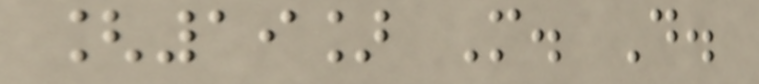[19] M. D.
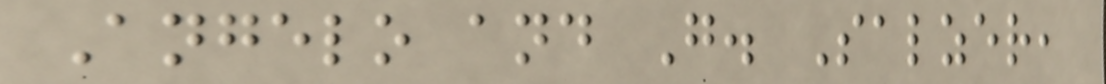Angelo and G. Salzer,
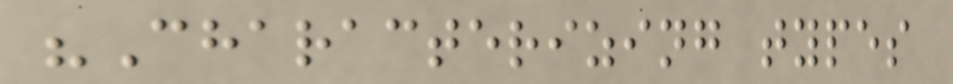"Characterizing types
